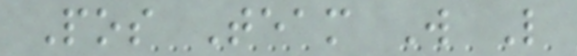Pos Team W L
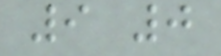9 0
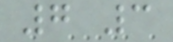7 3
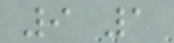9 1
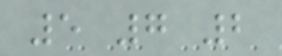5 7 2
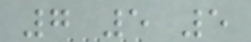7 5 5
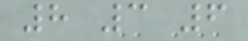8 3 6
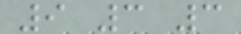9 3 3
